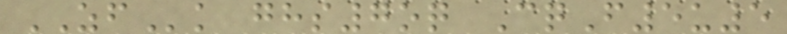ZFk ghs7oq CqF5u5
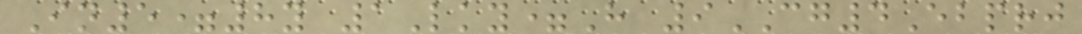In5=8y 1Lky=H 9CG4Ebprj
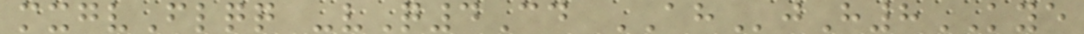mxgvFlqq -vQ4Cd AHjH8KYE
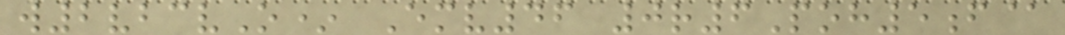w2vbcvO* Emv46 0r6Poh5f@
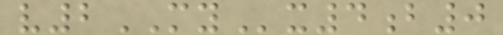v2MYx4b0
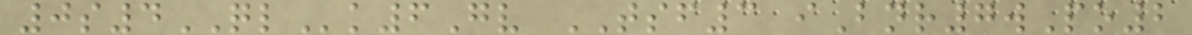0s4QLk6Gv TSF3 iBnr7wPo2
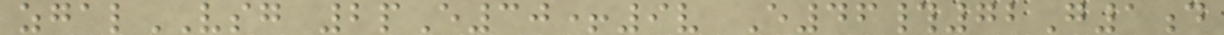zgalVSG 2pE30+9v E46#72G1d
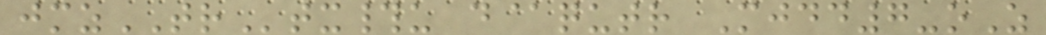jmzTRtx#u d@qutr Mjdd7-oZ
